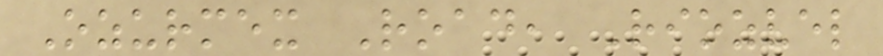Ozurmex Road, Riozvel
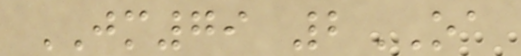JM79 2OA
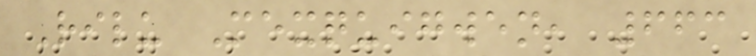Rilu Mexquigwen, 663
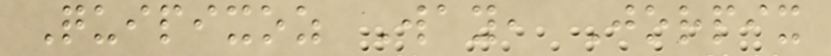Quipixoz Way, Jorpix
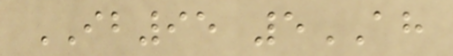IB95 5AH
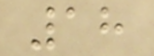18
